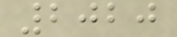2020
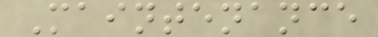Maintenance
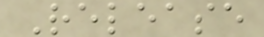Release
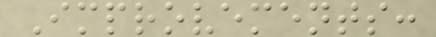Improvements:
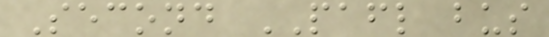Second PAFL bus
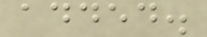added.
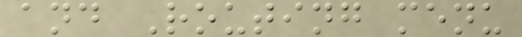and Routing menu
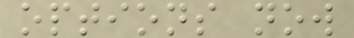options now
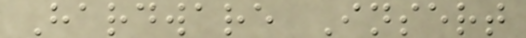Hardware Insert
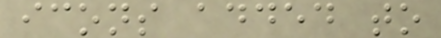icons added to
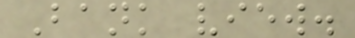Bank view.
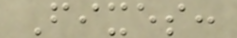Fixes:
